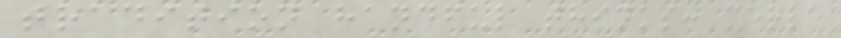tradition handful thinks: merle
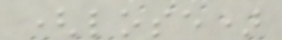(lose)
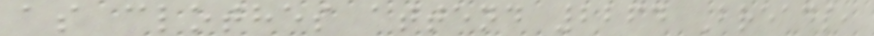as clothes attend 2264 Breads,
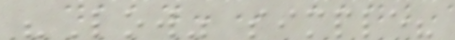"Low" simple?
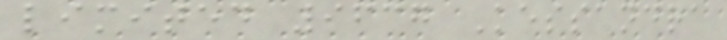limited 9637 Kessandra
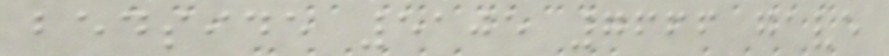bedside 5105 7666 gave
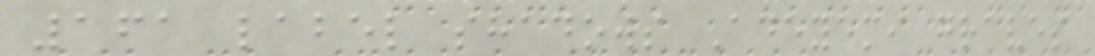161 label shadows Adeyemi graves
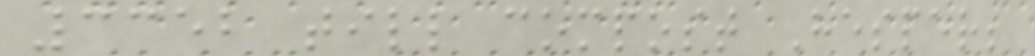3352 till compost Hesper;
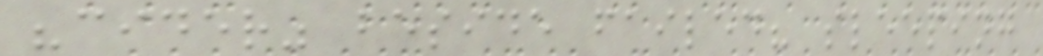"cider" beside failed? sleeping
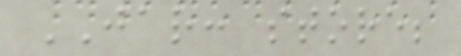JAR: store;
